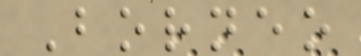Borneo
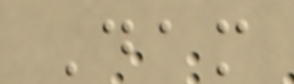Dam
